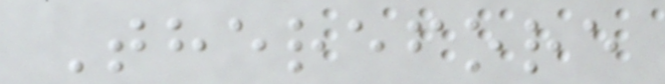Therefore
